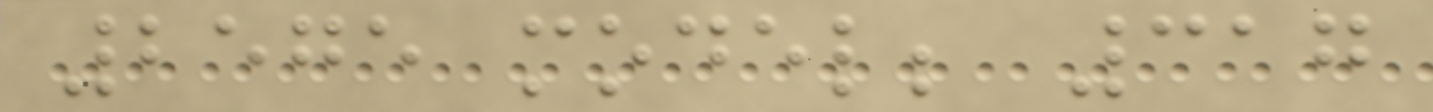2575 model; 317
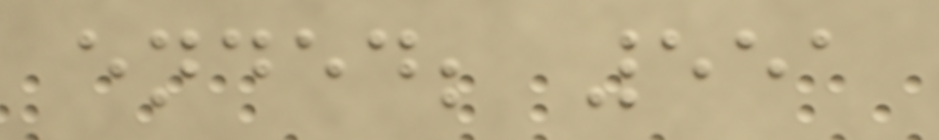ended; 551
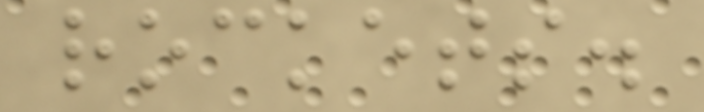rockets.
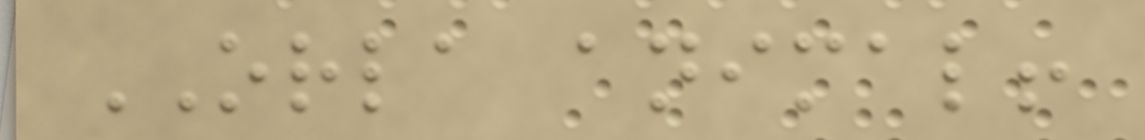ORLA animal!
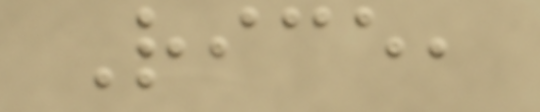Rice,
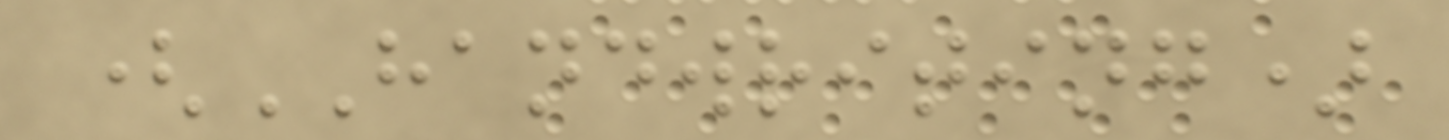(HANDWRITING)
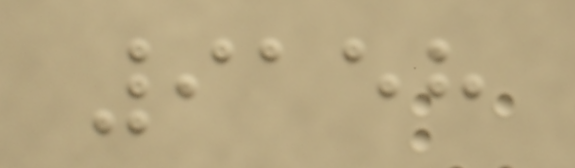9158
